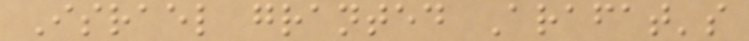Israel granted Arafat's
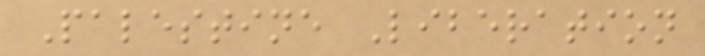Palestine Liberation
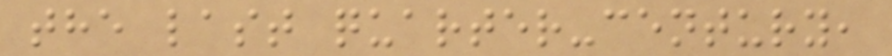the last quarter-century,
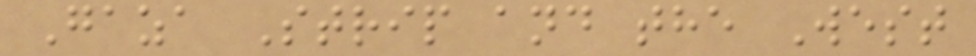Gaza Strip and the West
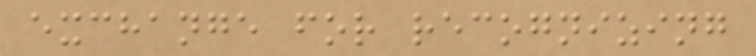exchange for recognizing
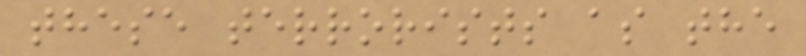these terrorists as the
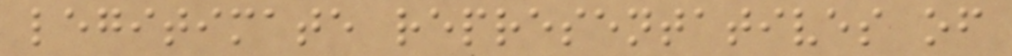legitimate representatives of
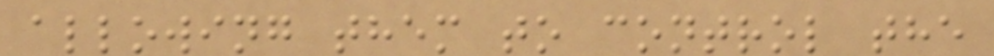allowing them to control the
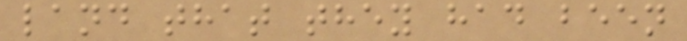land that they had been
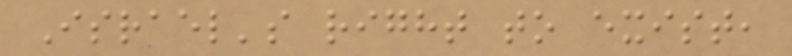Israel's right to exist,
